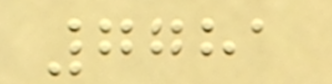7781
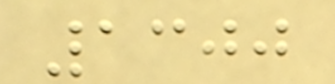1300
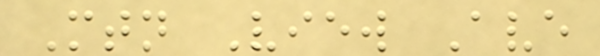Mtn View Ave
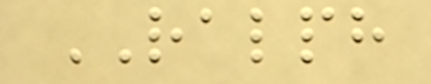RALPH
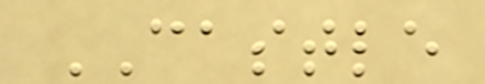CASTLE
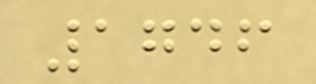1746
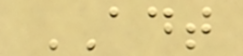ADT
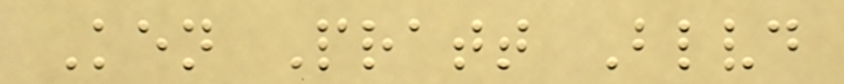Ken Pratt Blvd
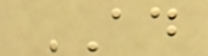AD
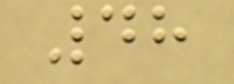48
